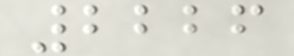2226
